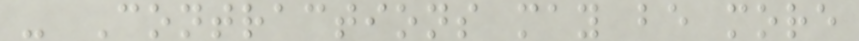- Contractions may be more
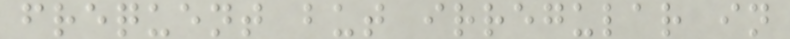frequent but irregular in
